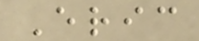Eric
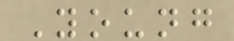Young
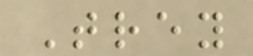Trey
